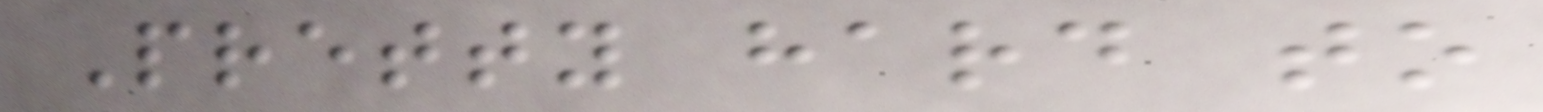Pretty hard to
